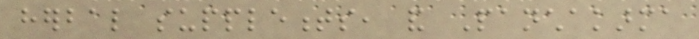herbal supplements, and Panchakarma
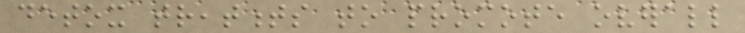detox treatments to promote overall
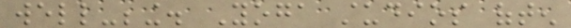well-being. Yoga studios often
